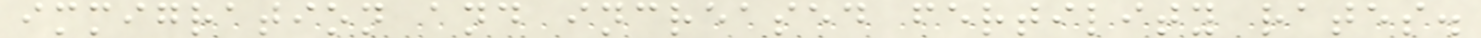immigration and increased fertility rates.
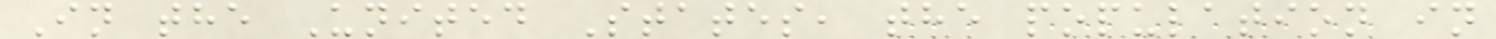In the United States, the population in
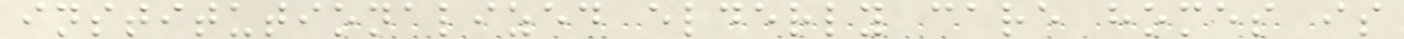institutionalized elderly care homes is
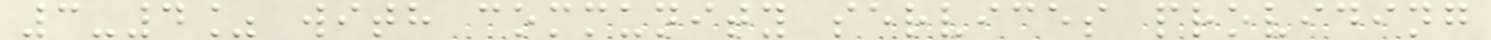3-4% with community services providing
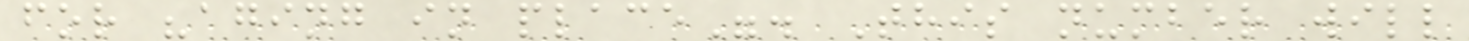for "aging in place". This number will
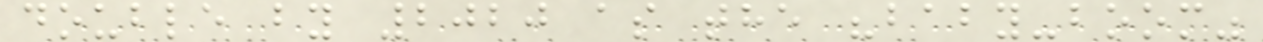double by 2020 as the "baby-boom"
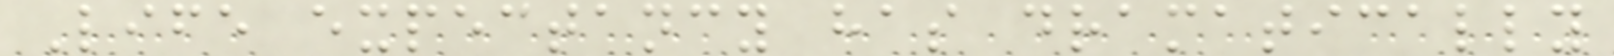Life expectancy has dramatically
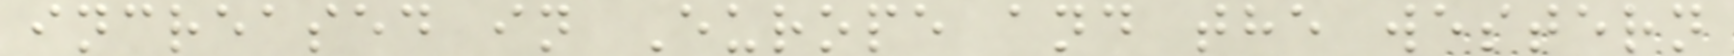increased in Europe and the western
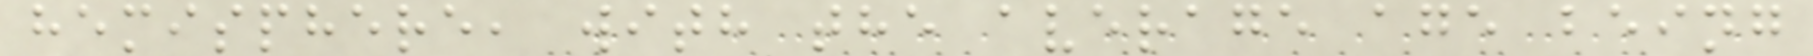hemisphere, with the average age being
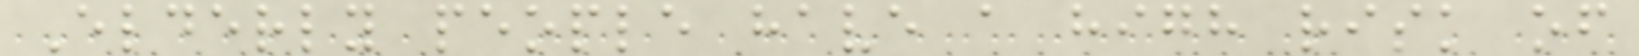Elderly people have a high risk of
